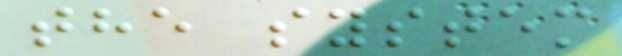the system
